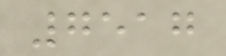7517
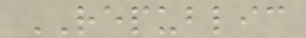REPUBLIC
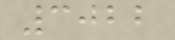3022
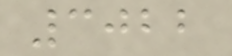3022
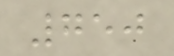750
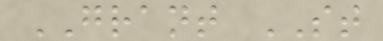GRANT ST
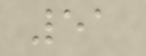51
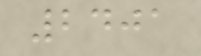2401
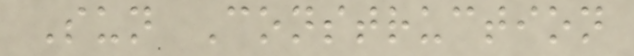Sun Construction
